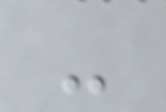-
